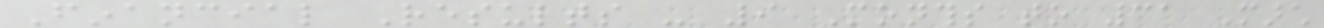Financial Results - 9 Months to 31 March
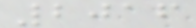2016
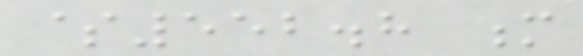$552.8 m
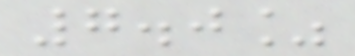7.0%
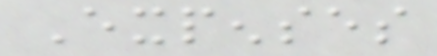Expenses
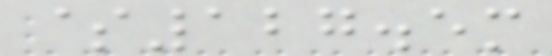$127.5m
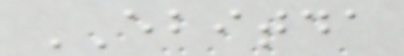EBITDA
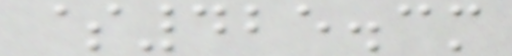$425.3m
